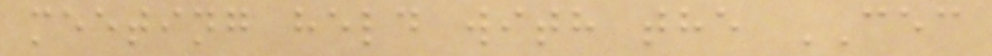meeting held with the CEC
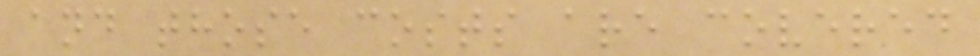and those costs are covered
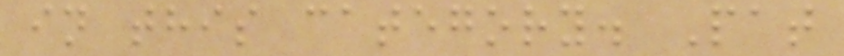in this category. Pat
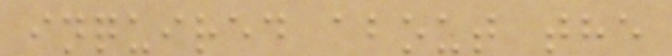inquired about the
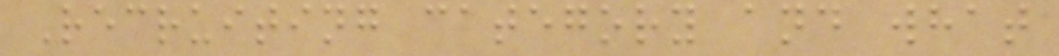Recruiting category and what
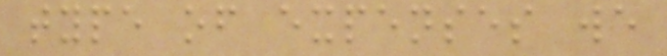type of expenses we
